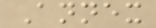Annex
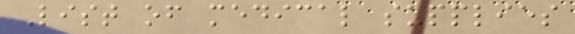List of medical supplies
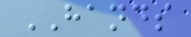HANDS
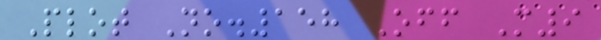Plot No.158 Off M9
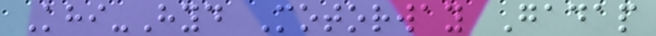Khi-Hyd Motorway Gadap
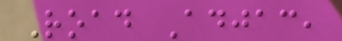Road Adjac,
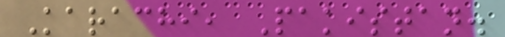Karachi, Pakistan.
